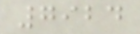7924
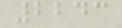2243
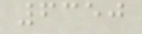6350
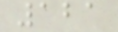121
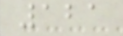121
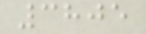3805
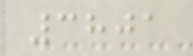3801
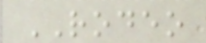RODEO
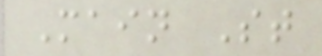Main St
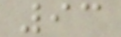93
